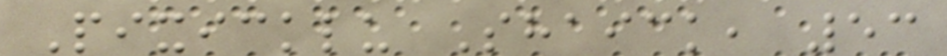Pixicklu Shaick, 53
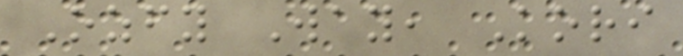Ozfy Way, Kori
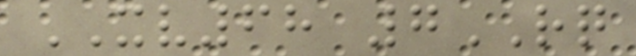XV68 7RQ
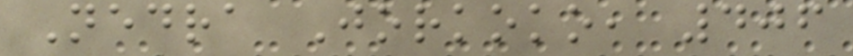Nedra Jorkoko, 406
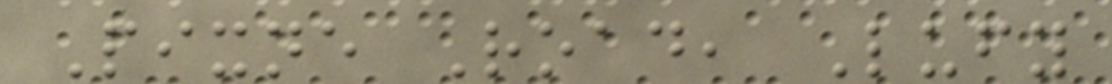Pixne Road, Lufy
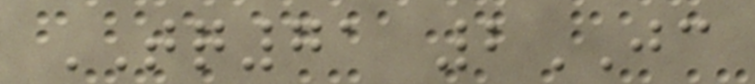TQ71 2JC
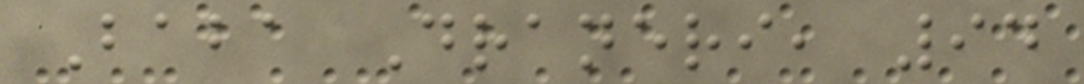Baba Draneri, 94
